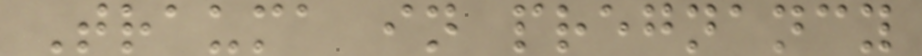Trauma in pregnancy
